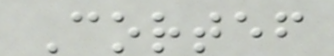Cortef
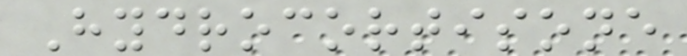Hydrocortisone
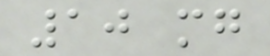10 mg
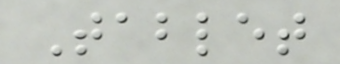Tablet
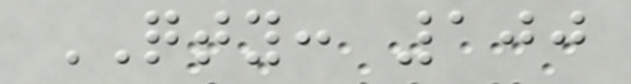QTY: 100
